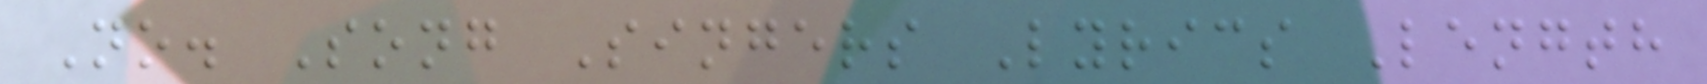No. Song Singers Lyrics Length
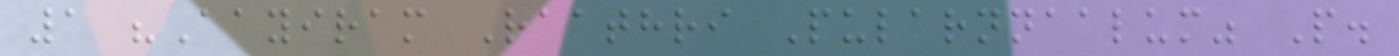1 "Aayiram Raathri Pularnnaalum" P.
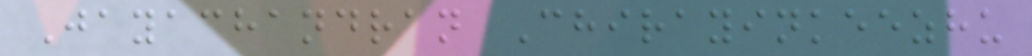Jayachandran Chirayinkeezhu
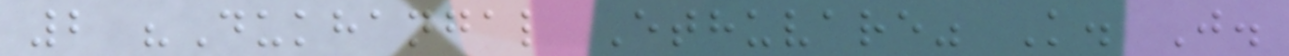2 "Dukhangal Ethuvare" K. J.
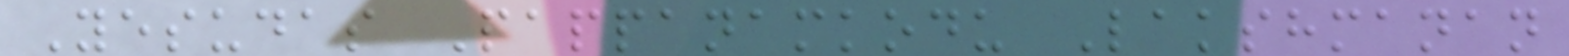Yesudas Pappanamkodu Lakshmanan
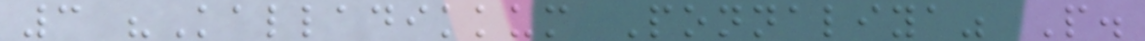3 "Kalladikkum Ponnaliya" P.
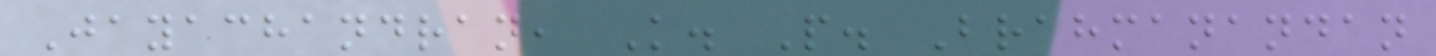Jayachandran, K. P. Brahmanandan
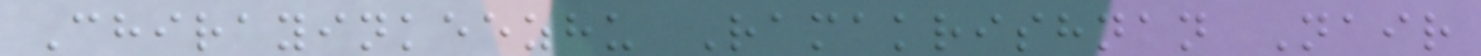Chirayinkeezhu Ramakrishnan Nair
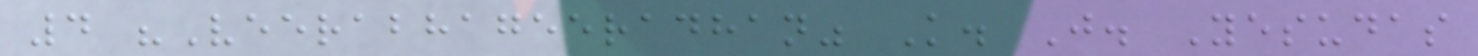4 "Veerabhageeradhan" K. J. Yesudas
